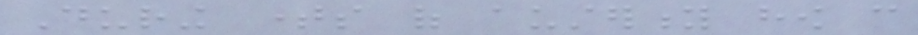During times of austerity how can
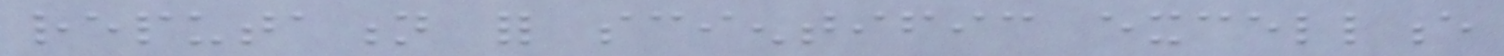reputation for scientific excellence
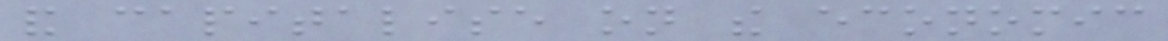and capitalise on the economic
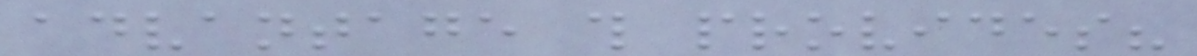advantage this provides?
